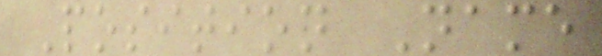Position Name
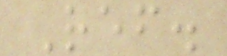Ref.
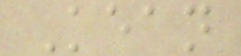Kean
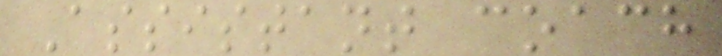Assistant coach
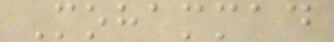Mohammad
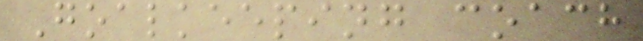Goalkeeping coach
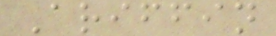Ariffin
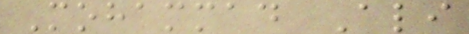Mohammad Ali
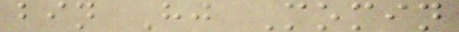bin Hj Momin
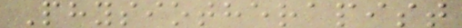Physiotherapist
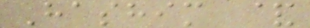Hashim &
